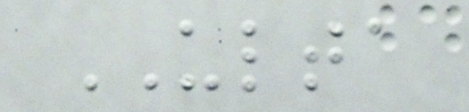ULTA
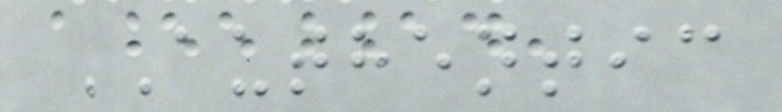AUTHENTIC
